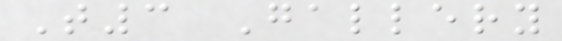T3 Gallery
